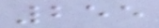255
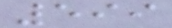599
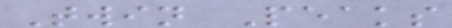Twin Peaks
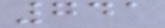741
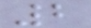2
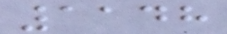1148
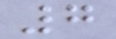7
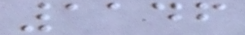1146
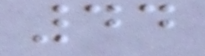44
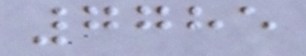7785
